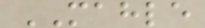MAHLE
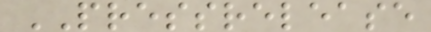PRESSRELEASE
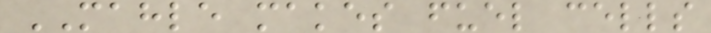MAHLE makes fuel cells
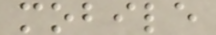mobile
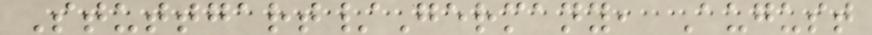Stuttgart/Germany, August
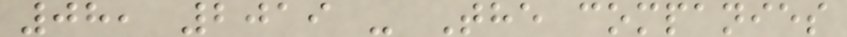08, 2019 - The companies
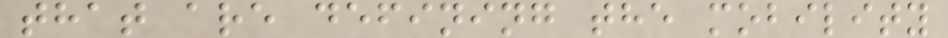that are defining the mobility
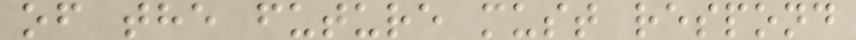of the future must respond
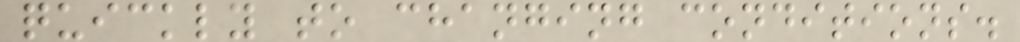quickly to changing conditions.
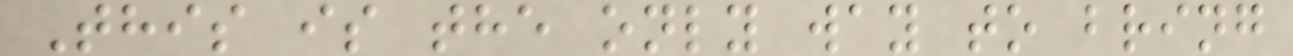This is the only way to bring
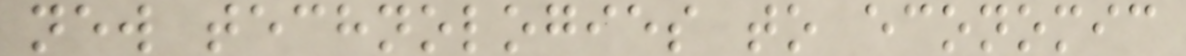new technologies to economic
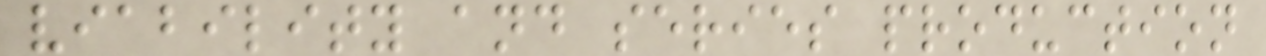viability and series production
